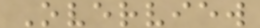Overview
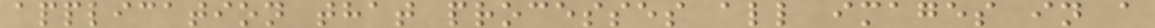application that processes all images in a
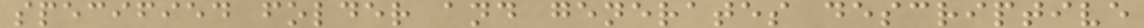specified folder and generates descriptive
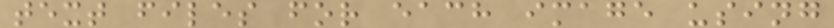text files for each image using
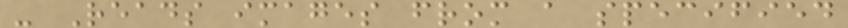- Reads images from a specified
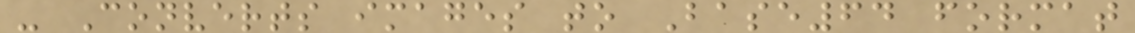- Converts images to Base64 format
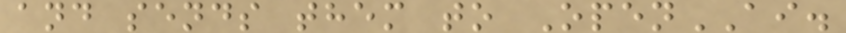and sends them to OpenAI.
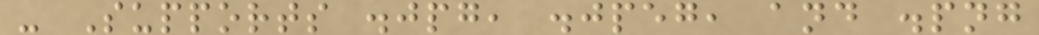- Supports .jpg, .jpeg, and .png
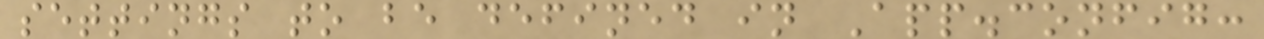settings to be defined in App.config:
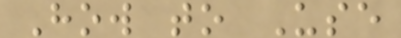How to Use
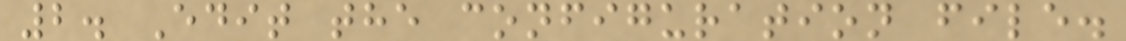2. Edit the configuration file.
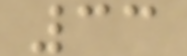33
